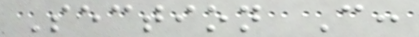Section C:
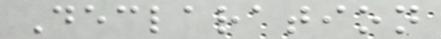Declaration
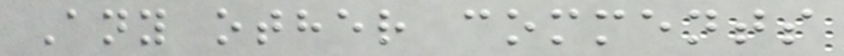Any other comments
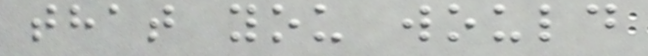that you would
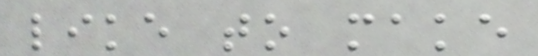like to make
